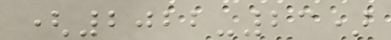(2022-23)
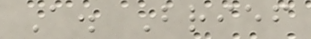A. Brief
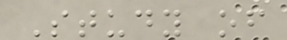Study of
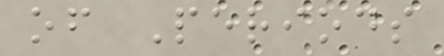of Periods
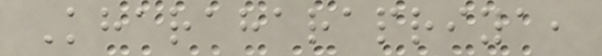Kharaharapriya,
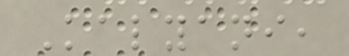Kalyani,
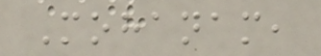Mohanam,
